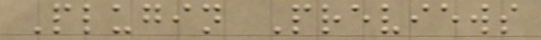Plugin Previews
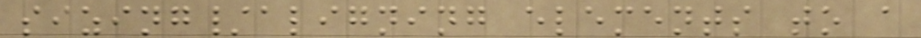sizing/aligning elements to a
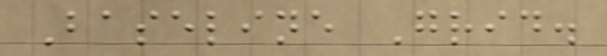Baseline Grid.
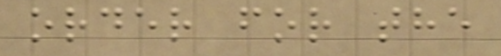order for the
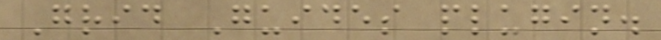Grid Guides plugin.
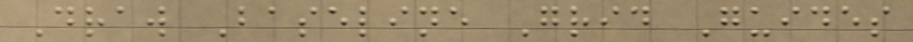Draw Baseline Grid Guides
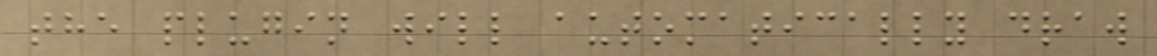the plugin will automatically draw
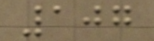107
